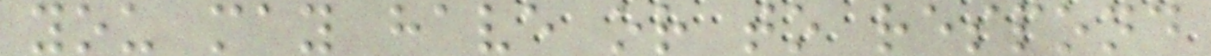you may have or to respond
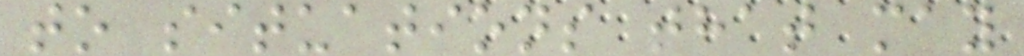to situations that may
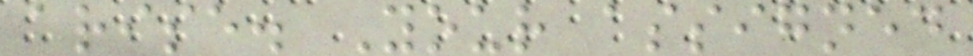arise. Your assigned
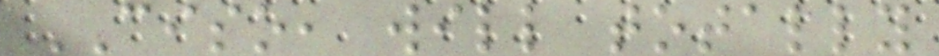CISO, will totally
